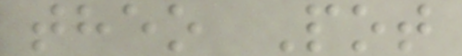theo Pot
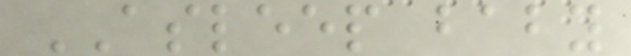ASLEEP baby
